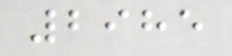2985
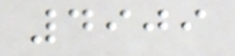4909
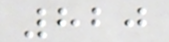820
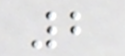2
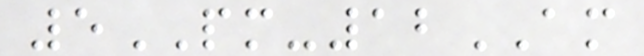5PM-12AM
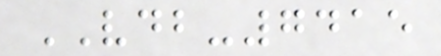VDB-7415
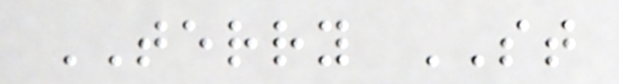TERRY ST
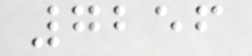7256
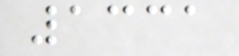1331
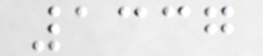1337
